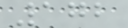172
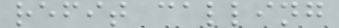refit calling
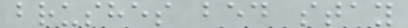brushes bed stay
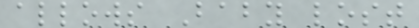allows Baby lost
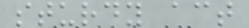sturdy act
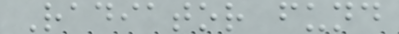Radiator fund
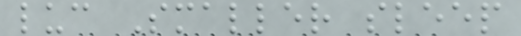luc Smaller sleep
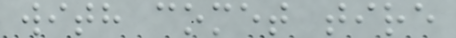with comet tire
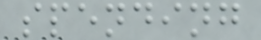spending
